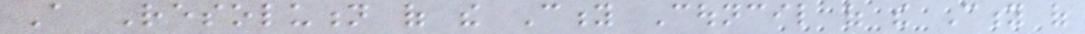A Resolution of the City Council of the City of
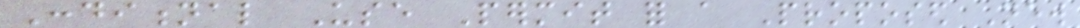Conditional Use Permit for a Proposed New
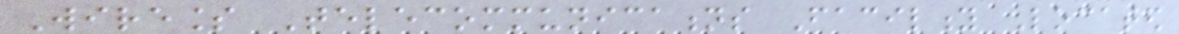Wireless Telecommunications Facility Located
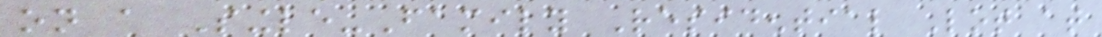on a Single-Family Residential Lot at
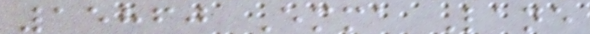15860 Emma Lane
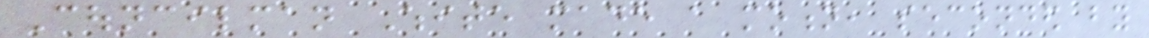Councilman White made a motion, seconded by
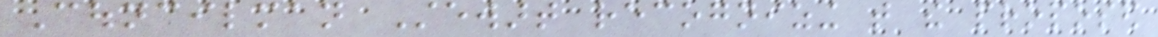Councilman Stewart recognizing that the proposed
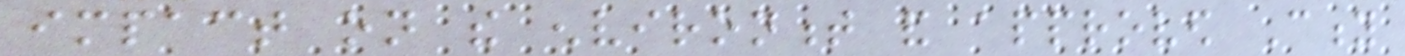impact on the environment and approved City
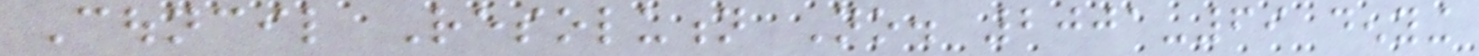Council Resolution No. 2001-69 denying
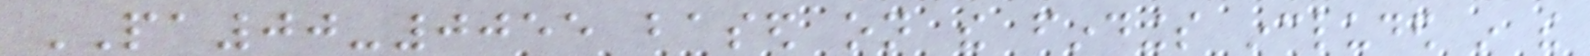PA00-0055 based on the findings included in the
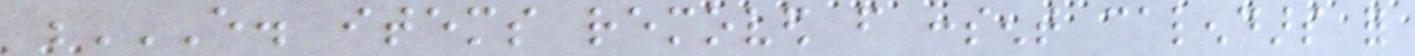E. ITEMS REMOVED FROM CONSENT CALENDARS FOR
